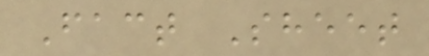Fact Sheet
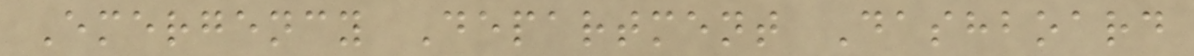Emergency Department Dashboard
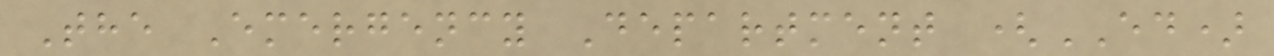The Emergency Department (ED)
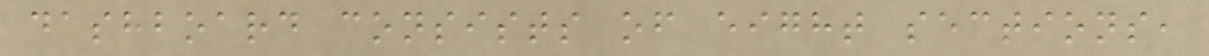dashboard consists of eight sections,
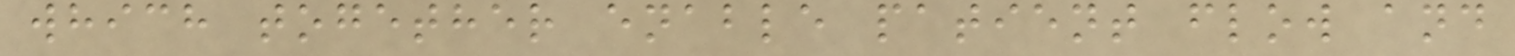which together enable patient flow and
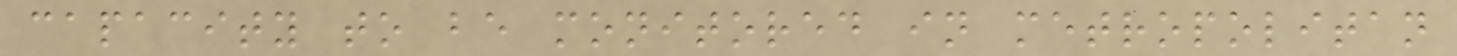capacity to be monitored in metropolitan
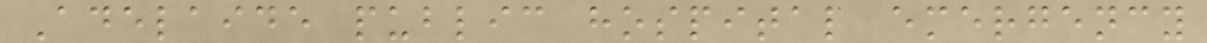Adelaide public hospital emergency
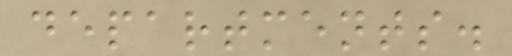departments.
